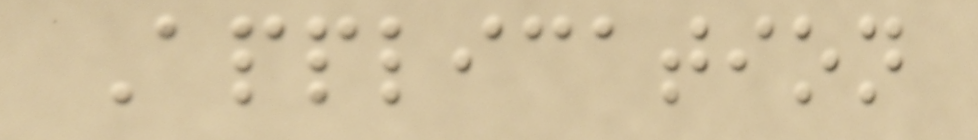Application
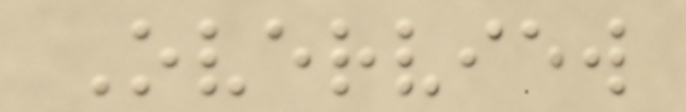Overview
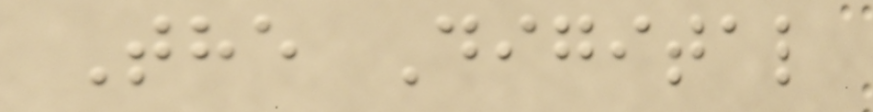The Digital
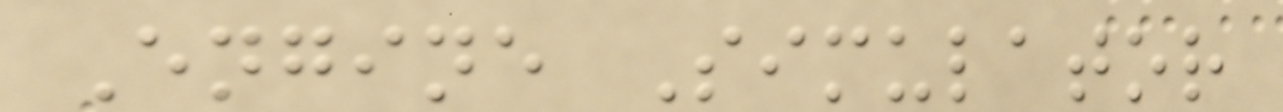Engine Simulator
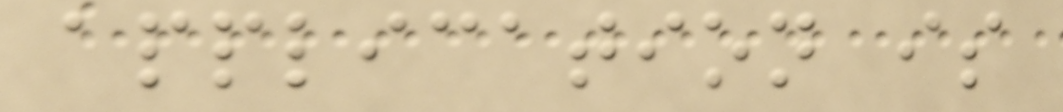application is
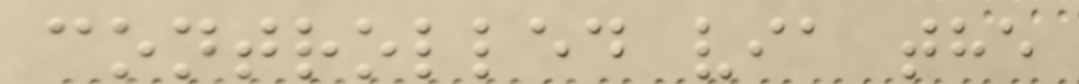controlled via the
